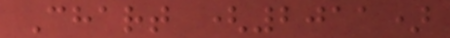Chart (2011)
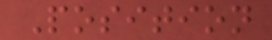Position
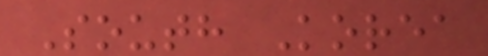South Korea
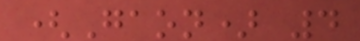(Gaon) 4
